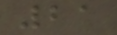21
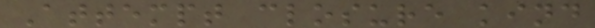Attempt closure kind
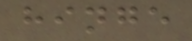hinge
